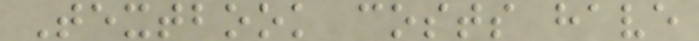Textbook costs have
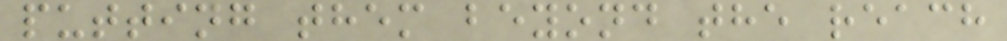putting them beyond the reach
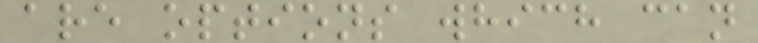are options which can
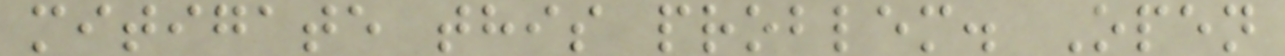mitigate this problem. Open
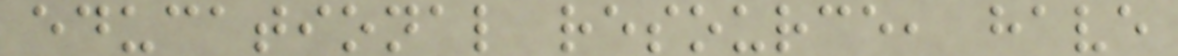educational resource, have
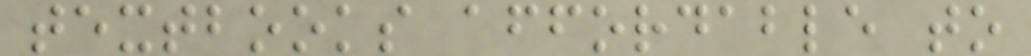textbooks affordable to
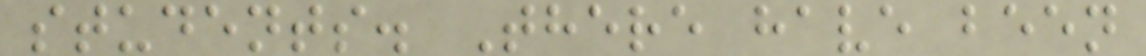students. There have been
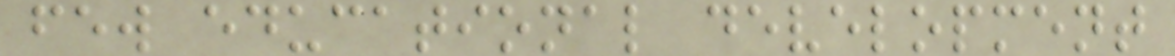few educational development
